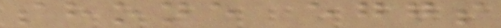shone eggs
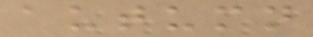autumn
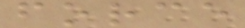force
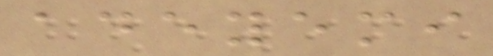adeyemi
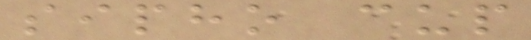sipho cup
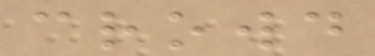crowd
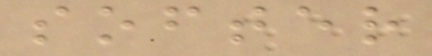softer
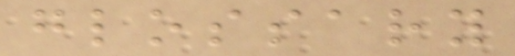glossary
